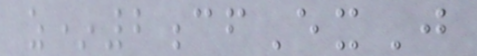z*2cfExJ
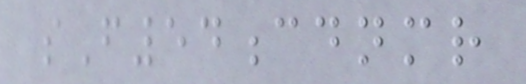sF54cdnmr
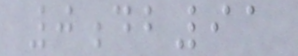0db91
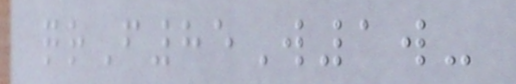qrF85W1w-
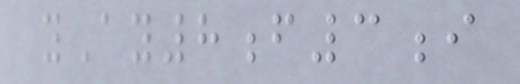yAy8f3i
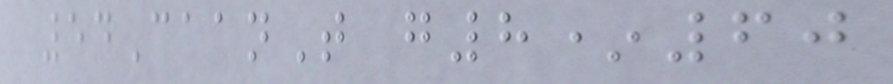54CaanT g8*60
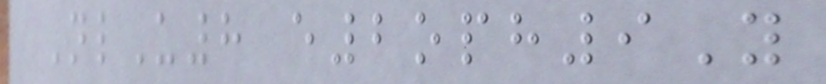NlU8 e2oph9Y
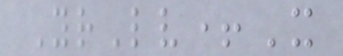YrLv+X
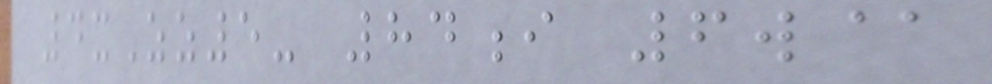4xZz5- 84i 6w@
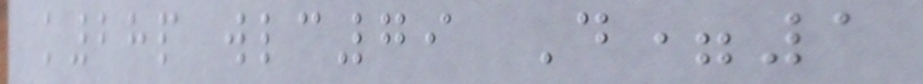k28p wlc79 D=1
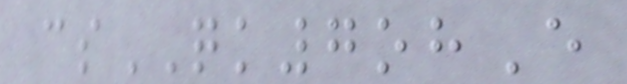csQK7ohE
